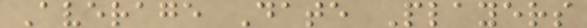Average Date Players
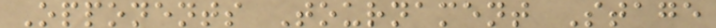Opponents Tournament Stage
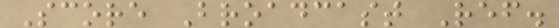Score Broadcast Ref.
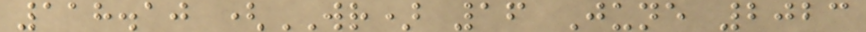118.10 (WR) 16 June 2023
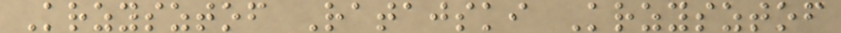Krzysztof Ratajski Krzysztof
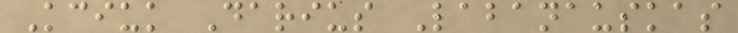Kciuk Darius Labanauskas
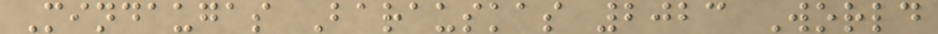Mindaugas Barauskas 2023 World
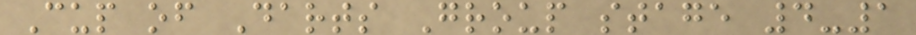Cup of Darts Group stage 4-1
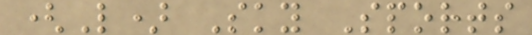(L) Sky Sports
